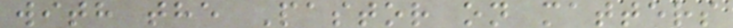with the Pastor on matters
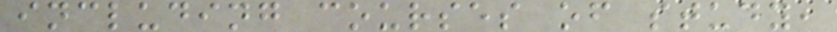including courses of study,
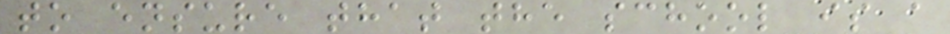to ensure that the school is a
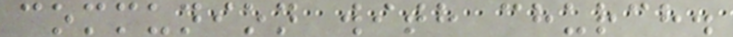communion with church.
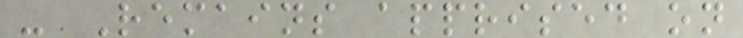- Remains apprised on
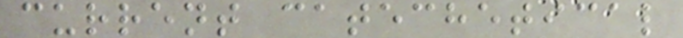current catechetical
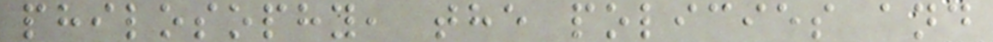philosophy, the policies and
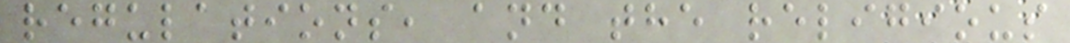regulations, and the religious
